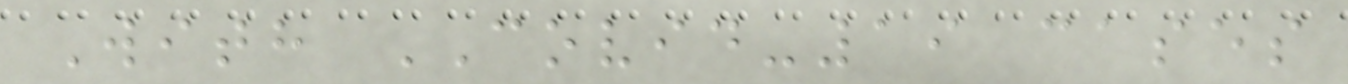With COVID-19 cases
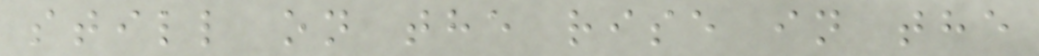still on the rise in the
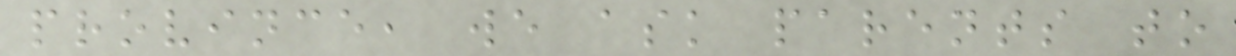province, we ask parents to
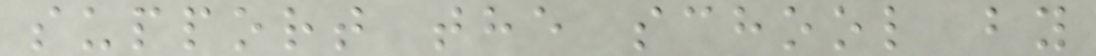support the school by
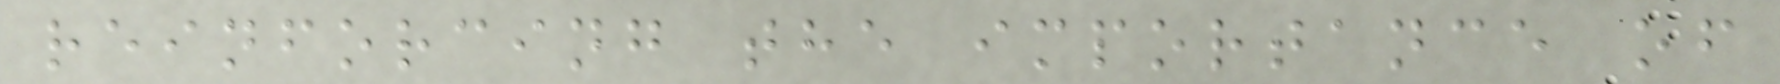reinforcing the importance of
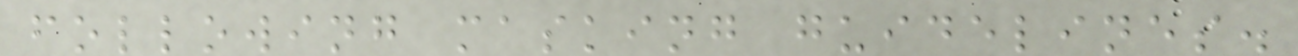following masking guidelines.
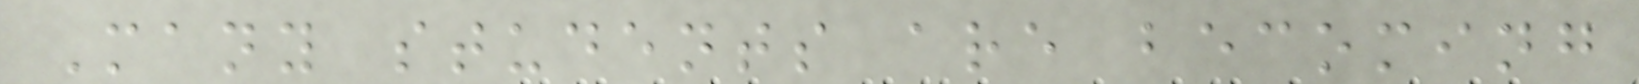Many students are becoming
